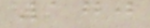170
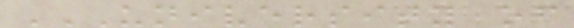UNIVERSITY OF
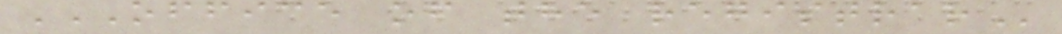OFFICE OF THE REGISTRAR
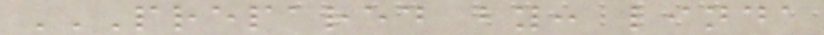PREPARED BY: LINDA
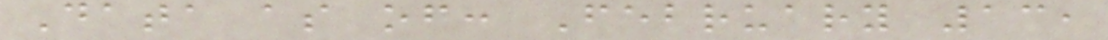Data as of: February 13,
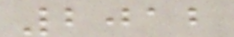2012
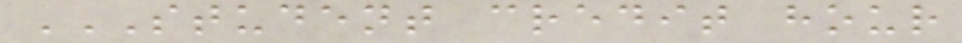STUDENT CREDIT HOUR
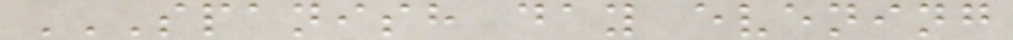SPANISH DAY EVENING
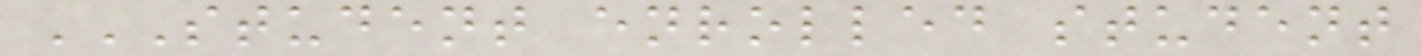STUDENT ENROLLED STUDENT
